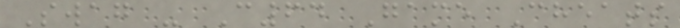Swag - C64 Game Cheats
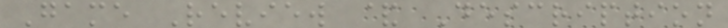Game Review & Description
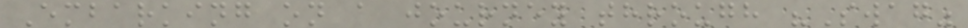Embarking on a journey through "Swag"
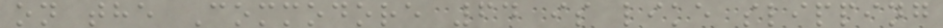on the Commodore 64 is like slipping
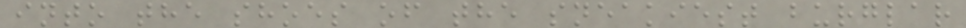into the shoes of the sneakiest burglar
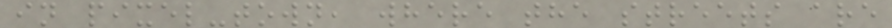in pixel-town, where the streets are
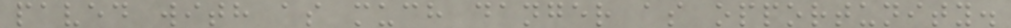paved with as much danger as opportunity.
